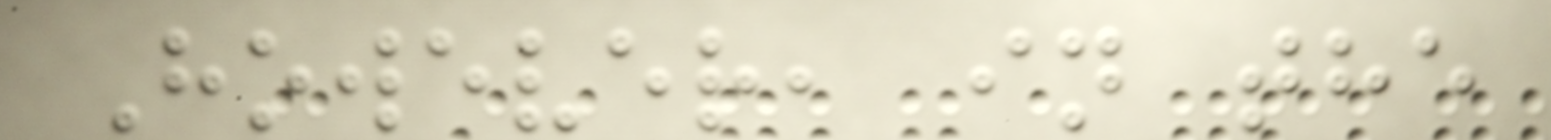However, in the
